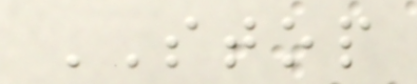STOP
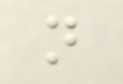n
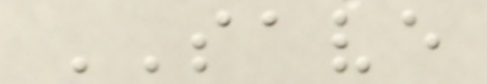SAVE
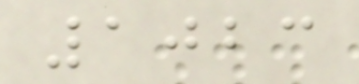1023
